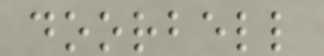doorbell
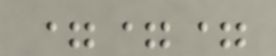===
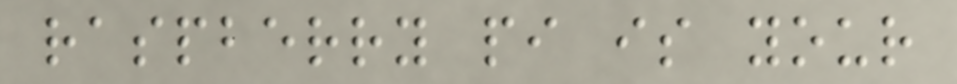raspberry pi is your
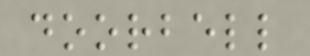doorbell
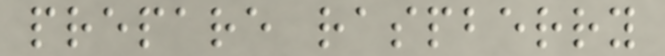prepare raspberry
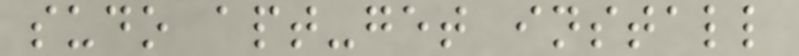sudo apt-get install
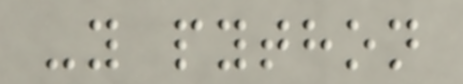-y python
